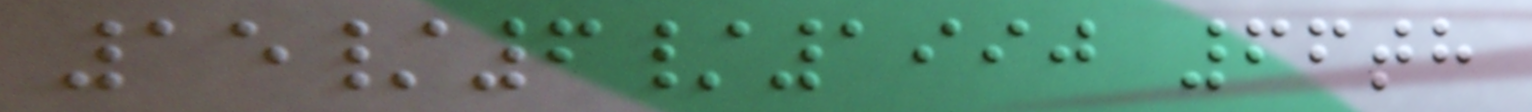15/6/1990 66th
